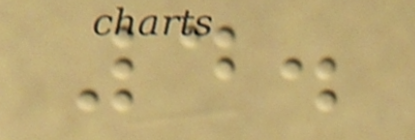4.
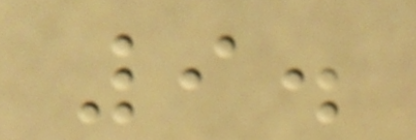9.
